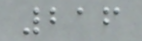216
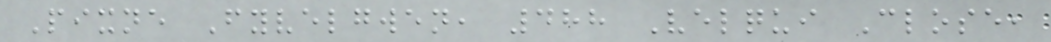Pixne Fyvelgwen, 488 Velqui Close,
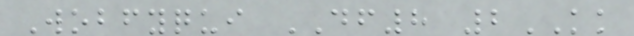Wobfyqui DF8 2KK
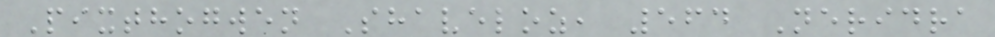Pixthogwen Shaveloz, 564 Neridra
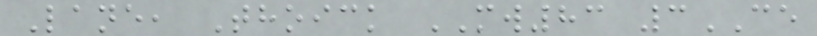Lane, Thoick MW83 3CE
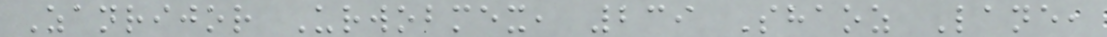Zanrijor Urwobmex, 239 Shaoz Lane,
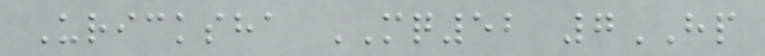Uricksha MQ52 7HP
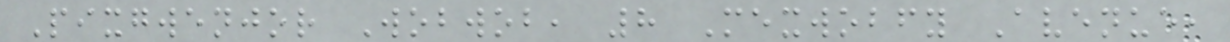Pixgwenjor Wobwob, 8 Mexwobfy Avenue,
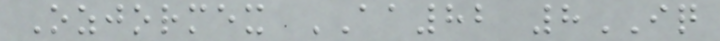Ozjormex AA82 8IQ
